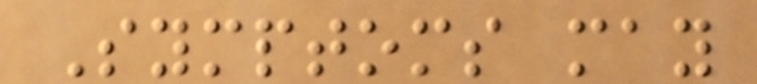Symptoms may
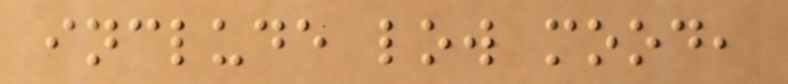include low mood,
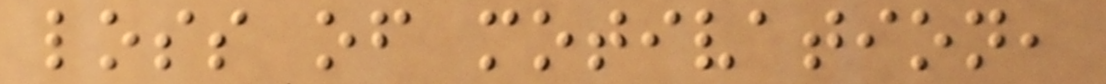loss of motivation,
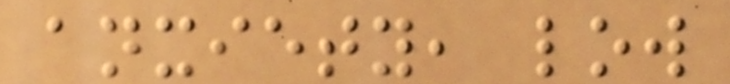anxiety, low
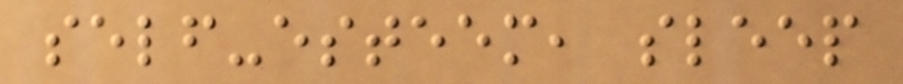self-esteem, sleep
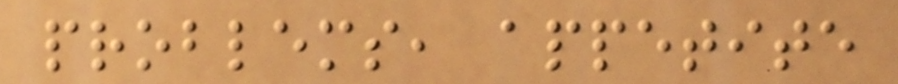problems, appetite
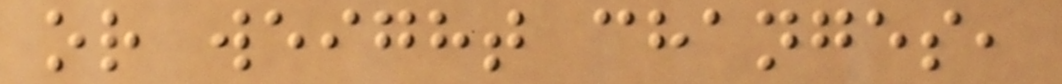or weight changes,
